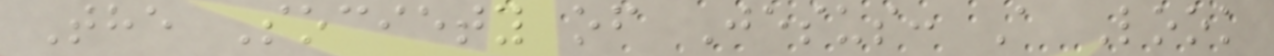The Society of Jesus: A Look
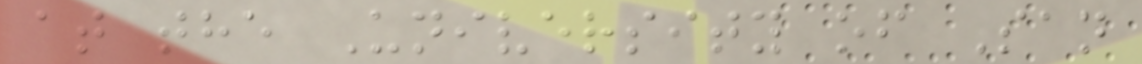at the University of San
